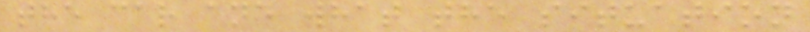the car and what the situation
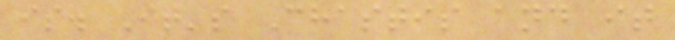is. It's Chastis and it
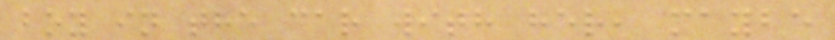boy in the car with her, maybe
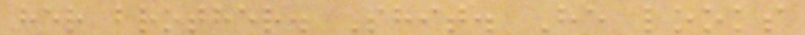her brother. Shit. He looks
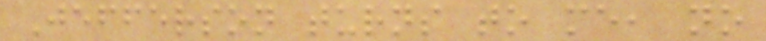Jefferson turns to me, no
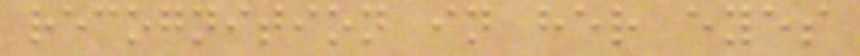recognition in her eyes
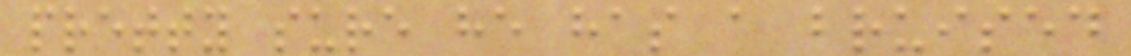pretty sure he has a bruised
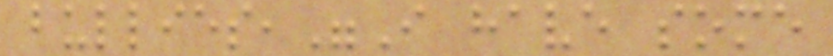bullies,"I have some
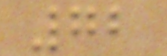72
